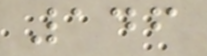146
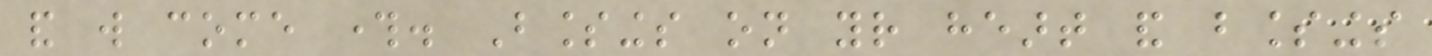and will come through. Blessings on your heart and blessings
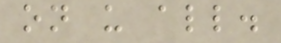on us all.
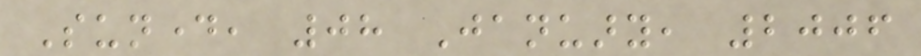Sunday, 08 January, 2006
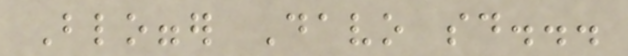Blogger Davo said...
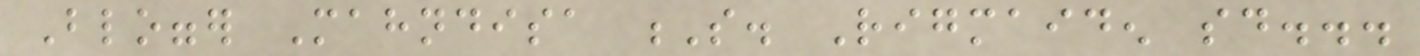Blogger Mahndisa S. Rigmaiden said...
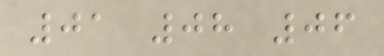01 08 06
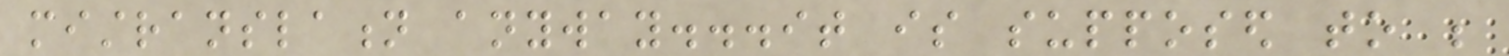mistranslation anyway...it is supposed to be
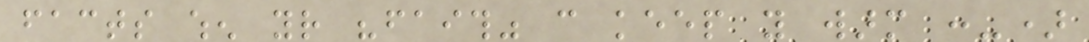facts when your "faith" can keep you warm :-)
